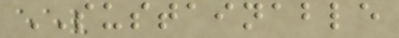SUSTAINABLE
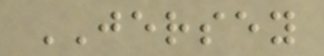JERSEY
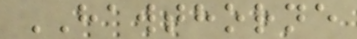HAWTHORNE
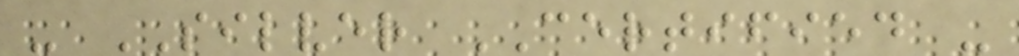- SILVER CERTIFIED -
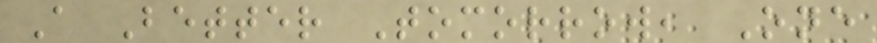A Better Tomorrow, One
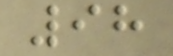98
